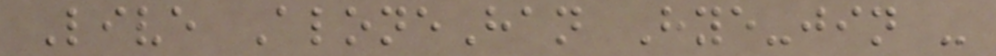Live AloneHan Hye-jin -
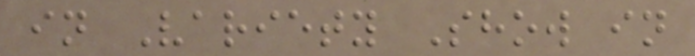in Variety Show in
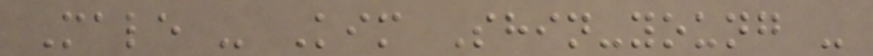Male - Kim Shin-young -
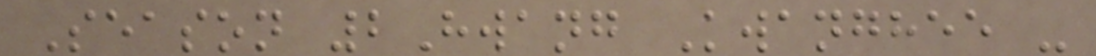Season 2Hwang Kwanghee -
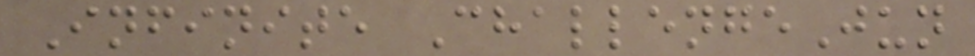Infinite ChallengeJun
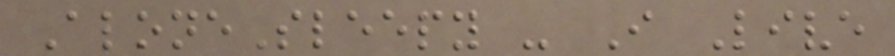AloneSleepy - I Live
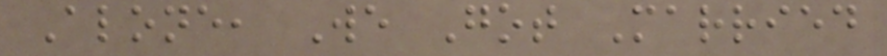Alone, We Got Married
